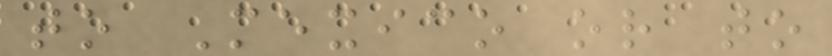to Mexico or to
